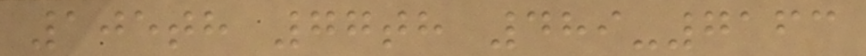105th 77th 489-7163
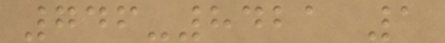746-8421 1
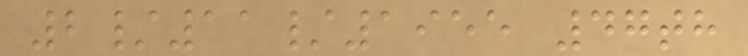2/11/1955 47th
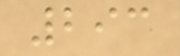293
